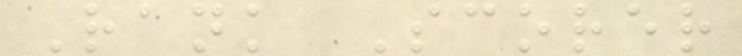Rank Scorer
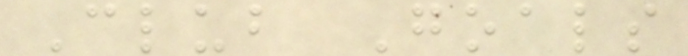Club Goals
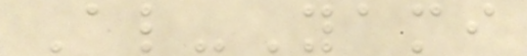Al-Yami
